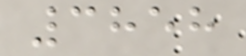3858
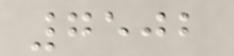7502
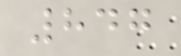847
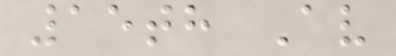15th Av
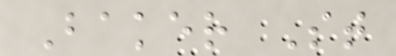Baker St
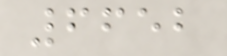6652
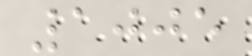1005
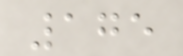175
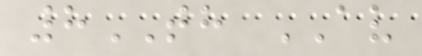8TH AV
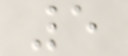5
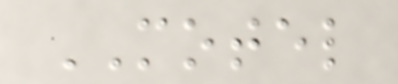MOTEL
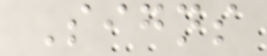Signs
